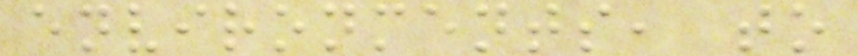environments, to
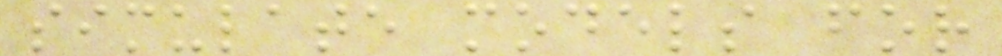simulate models for
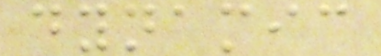dynamic
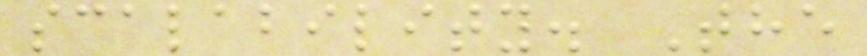scalability. The
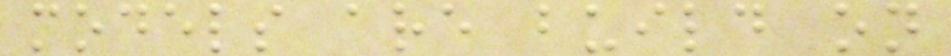models are build on
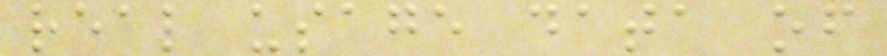real usage data of
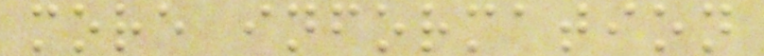more information
